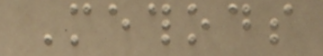Methods
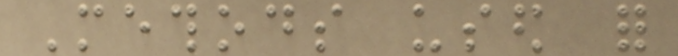Methods used for
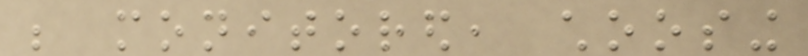be monitored, choosing
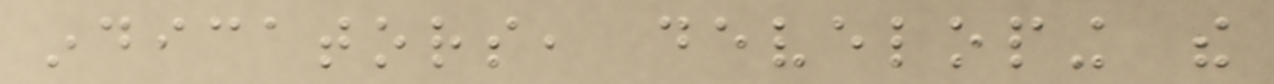indicators, developing the
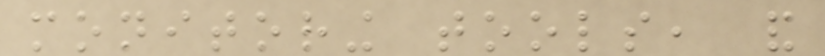monitoring tools, and
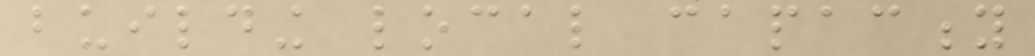building local capacity
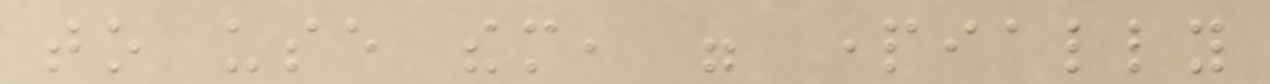to use them, were partially
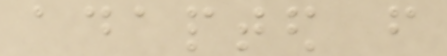adapted from
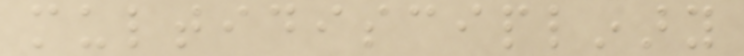multidisciplinary
